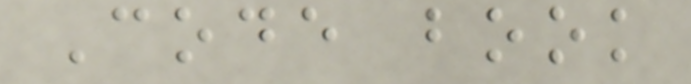Code book
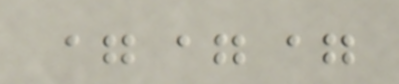===
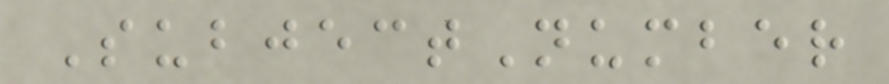SubjectNumber
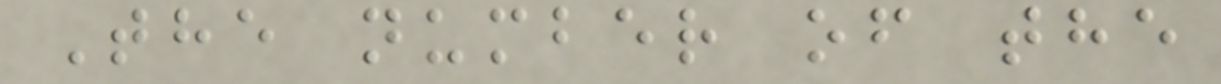The number of the
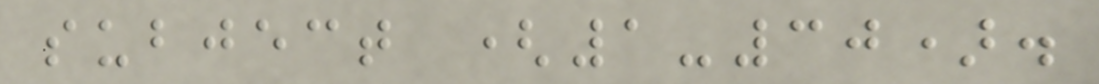subject (1-30).
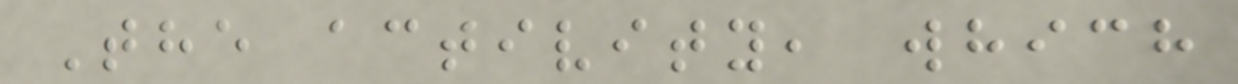The activity, which
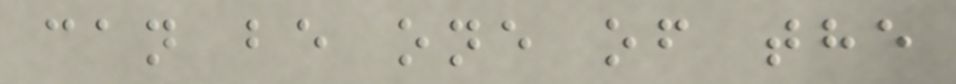can be one of the
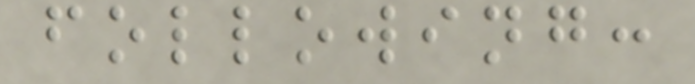following:
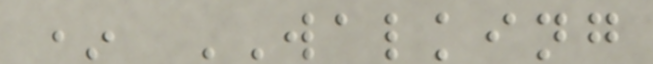* WALKING
